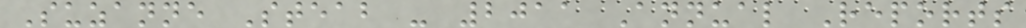Suzanne Steab - 2011 Annual Reports
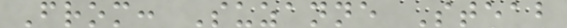From: Suzanne Steab
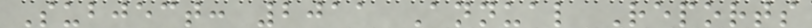Subject: 2011 Annual Reports
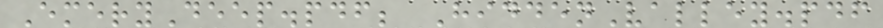EmeryDeep.pdf; HiddenValley.pdf
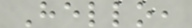Hello,
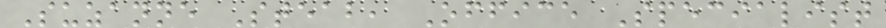Suzanne Steab, Office Specialist
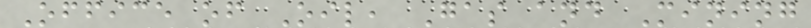Office of Oil, Gas and Mining
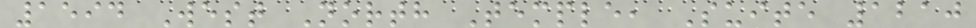1594 West North Temple, Suite 1210
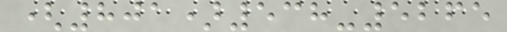(801)538-5265
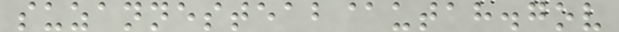suzannesteab@utah.gov
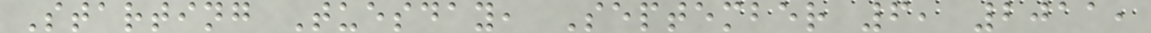Starting Tuesday, September 6, 2011,
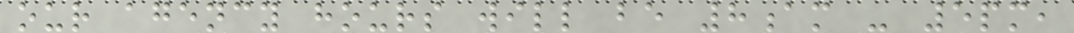our agency hours will be 8am - 5pm,
